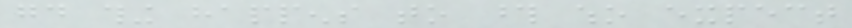good thing happens to those who expect
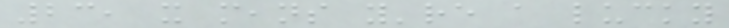23, it means you're a lucky
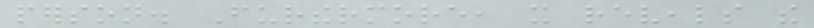person. Furthermore, it reveals the
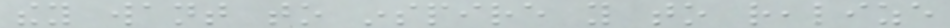they want to inspire you to realize
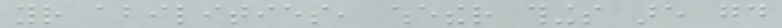your abilities, whether things are good
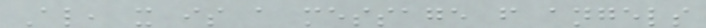Also, it is a message from angels
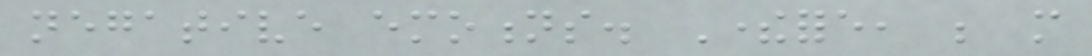negative emotions. Therefore, be more
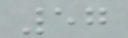57
